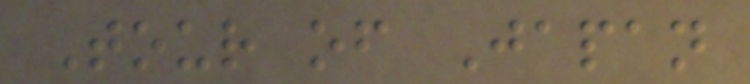Tour of Japan
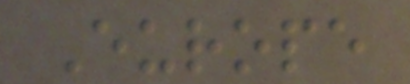Europe
